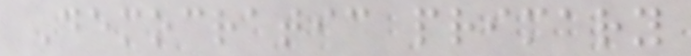Democratic primary
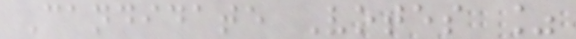Candidate Votes %
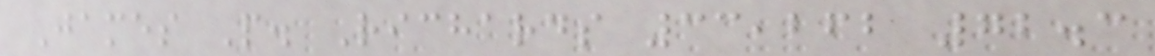James P. Richards 33,262 72.3
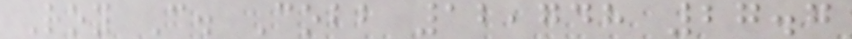Roy C. Cobb 12,748 27.7
